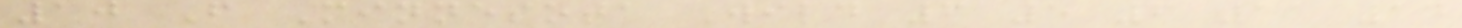10 F Minnesota Wild 6 5 6 11 14
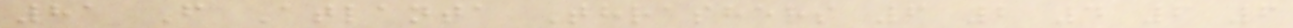81 F Atlanta Thrashers 6 2 4 6 6
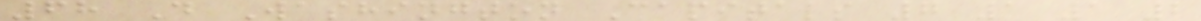68 D Washington Capitals 7 1 1 2
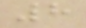8
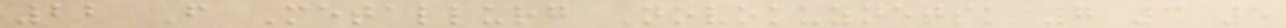22 F Metallurg Novokuznetsk 7 3 5
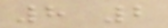8 2
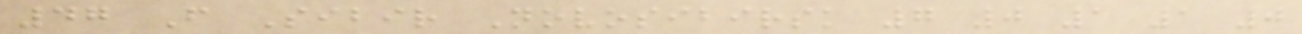47 F Sibir Novosibirsk 7 0 1 1 0
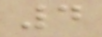4
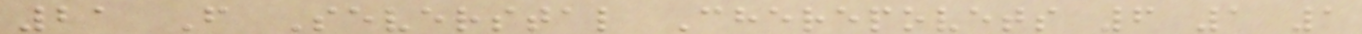21 F Severstal Cherepovets 6 1 1
